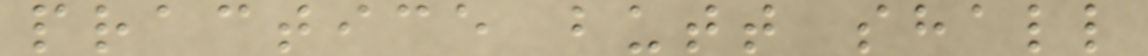practice butt shall
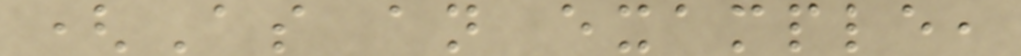(As an example,
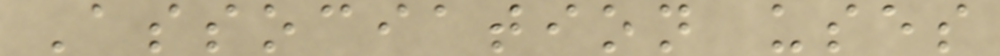Association uses
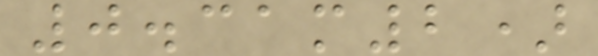0.31m2)
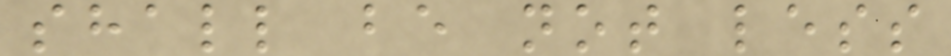shall be not less
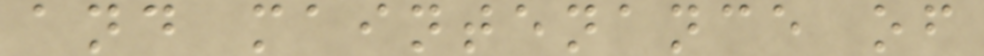and maintenance of
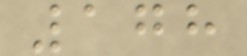178
